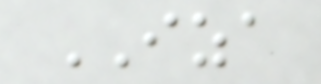IZA
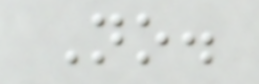No.
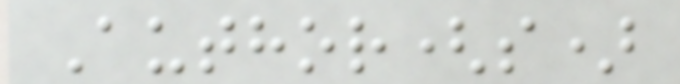Author(s)
